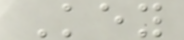Key
